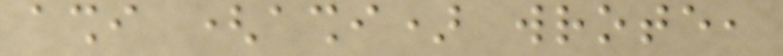ashi (ashi) wrote,
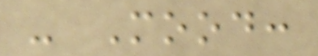- Mood:
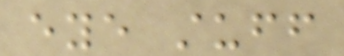eye stuff
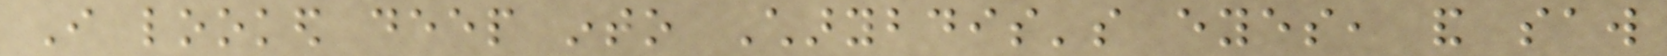I looked deep into Charybdis's eyes, and saw
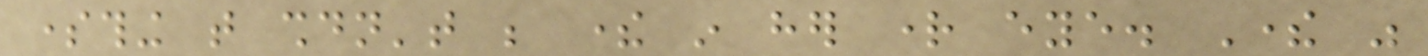something that shouldn't be there in her right eye. There was
